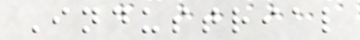Industrial
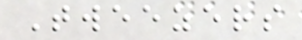Tweezers
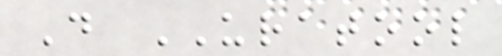D URATOOL
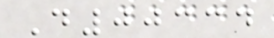D00334
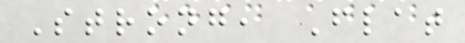Strong, Flat
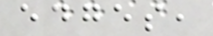edges,
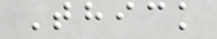Thick
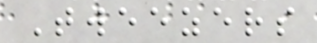Tweezers
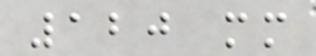120 mm
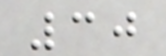30
